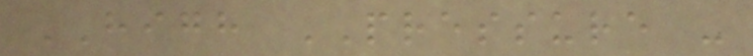HIGH PRESSURE -
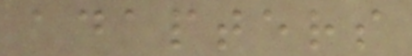adapters
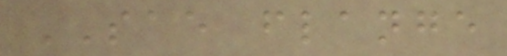SAE flange
